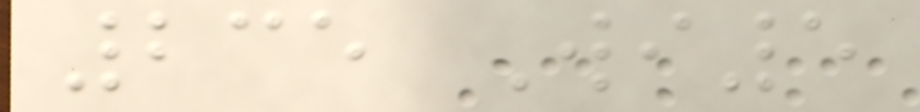235 Wi5
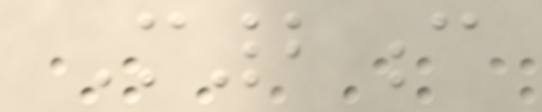M2c
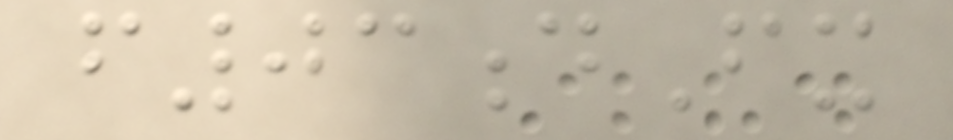f03dFx
